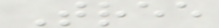Tree
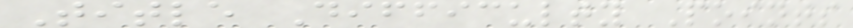Title Difficulty Points
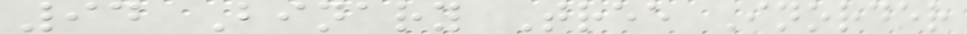94 Binary Tree Inorder
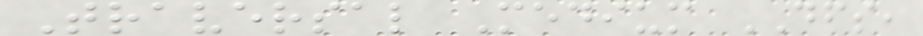Traversal Medium DFS,
